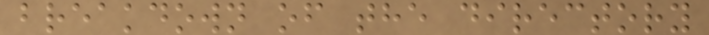breakdown of the directory
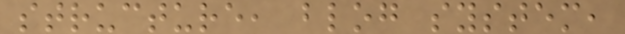structure, blog system,
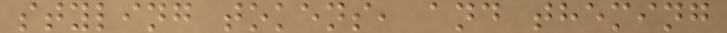styling tokens, and theming
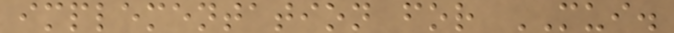implementation for MUI.
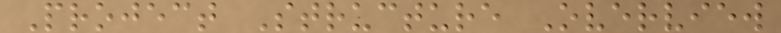Project Structure Overview
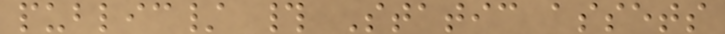public/ # Static assets
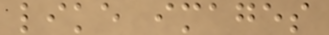like images
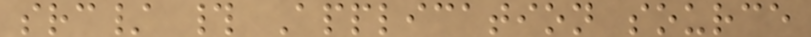src/ # Application source
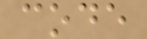code
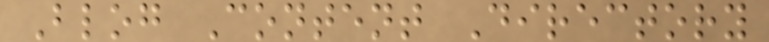Blog Content Directory
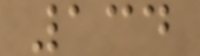134
